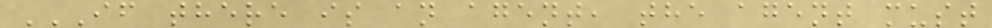IF THERE IS AN AGENT, THE AGENT MUST
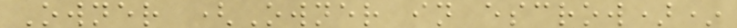Owner (Owner in escrow)*
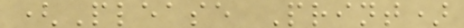(Please Print)
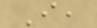I,
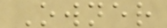Owner
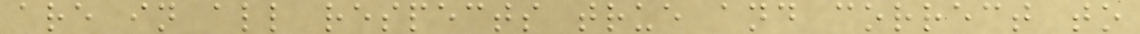are in all respects true and correct to
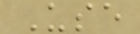Use
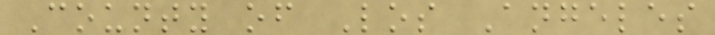County of Los Angeles
